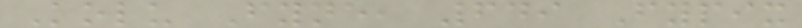Kolu Fyne, 649 Fypix
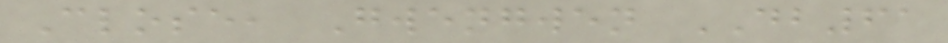Close, Gwengwen DB61
